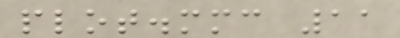plot.mmc 11
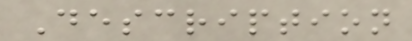Description
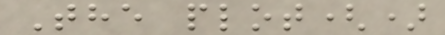The plot()
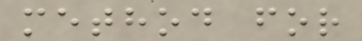method for
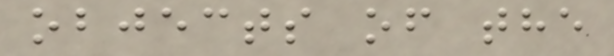objects of the
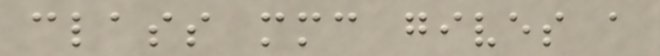class mmc gives a
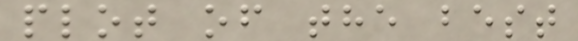plot of the best
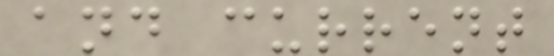and current
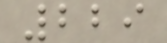229
